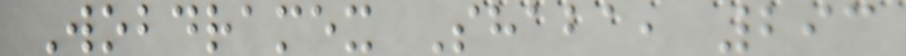Wobdramex Shaba, 293
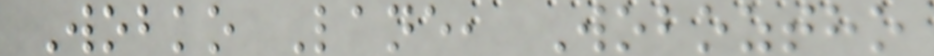Wobko Lane, Woboztho
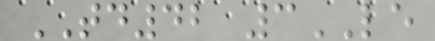TD42 3LE
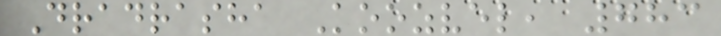Dradrasha Koozvel, 783
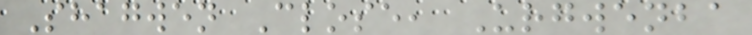Shagwen Close, Urgwenba
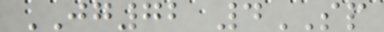JG72 4SP
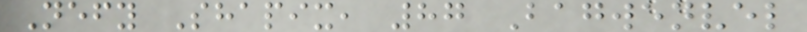Nefy Shapix, 87 Bagwenvel
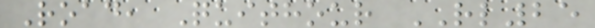Road, Quithour RL25
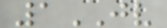1JV
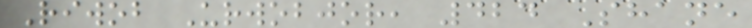Riwob Urwobjor, 424 Shane
